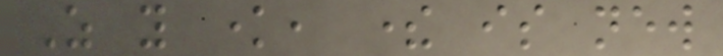As you know, there is new
